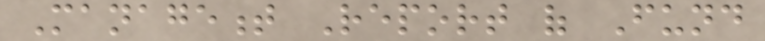Management Report of Fund
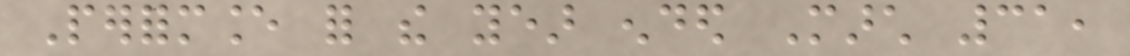Performance for the year ended March 31,
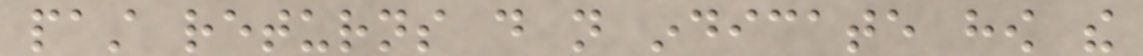past returns do not indicate how the
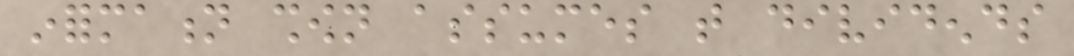information shown assumes that dividends
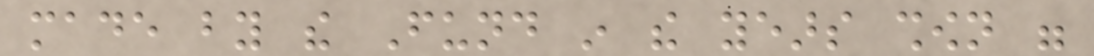made by the Fund in the years shown were
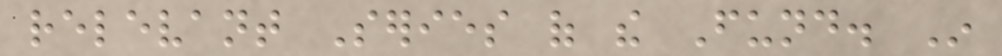relevant Series of the Fund. In
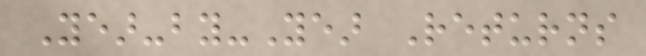Year-by-Year Returns
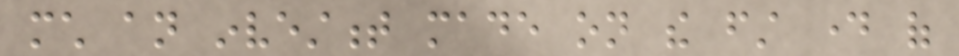much an investment made on the first day of
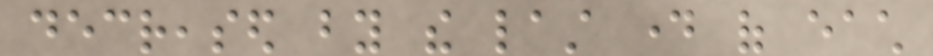decreased by the last day of each
